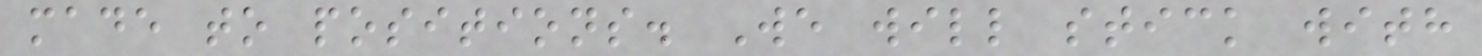made to positions. We will stick with
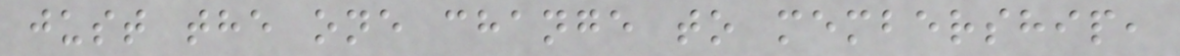just the one change to membership,
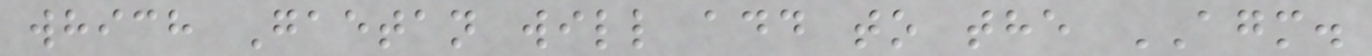which Gaetan will add to the AGM.
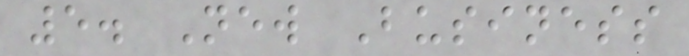5. New Business
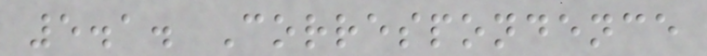5.1. Correspondence
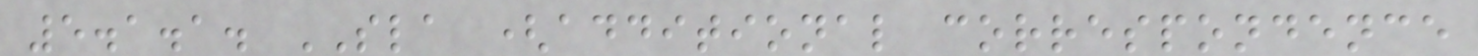5.1.1. SLA (additional correspondence
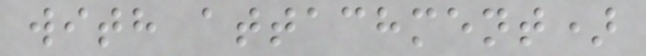with attachment)
